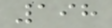198
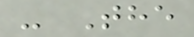- The
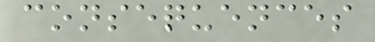consequences
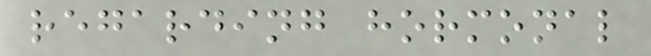regarding hormonal
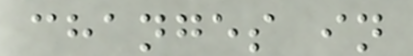changes in
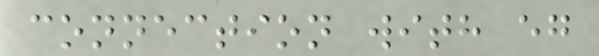connection with eg
